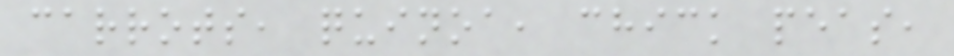carrots, quinoa, chick peas,
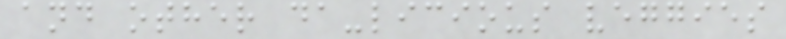and other da-licious veggies
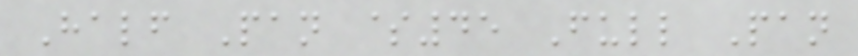Half Pan $45 Full Pan
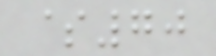$70
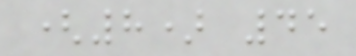(8) 45
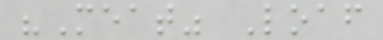"Meat" Loaf
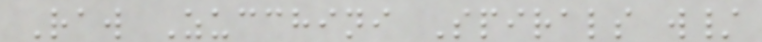Raw Zucchini Spirals w/
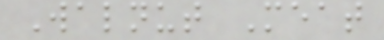Walnut Meat
